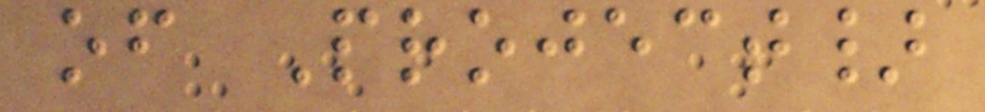of Project}
